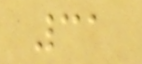31
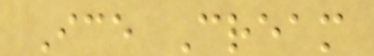Ice Cream
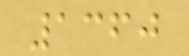1360
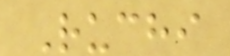Ruchi
